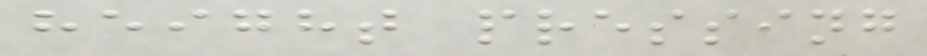height pressing
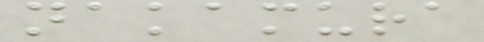nakamura
